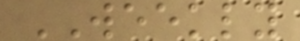WEEKLY
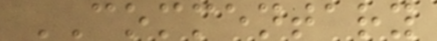COMMENTARY
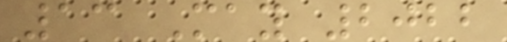13 May 2022
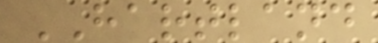HARTLAND
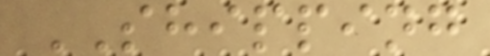SHIPPING
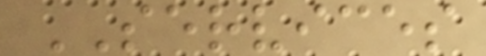SERVICES
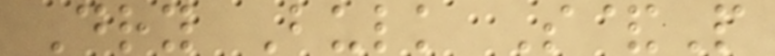Dry Bulk S&P
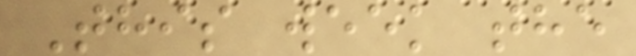This week the
